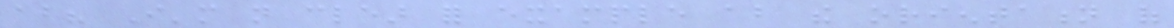about? I'm not clear for example about the orientation of
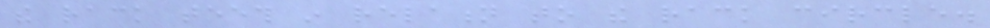the rack teeth in relation to the rack circle.
